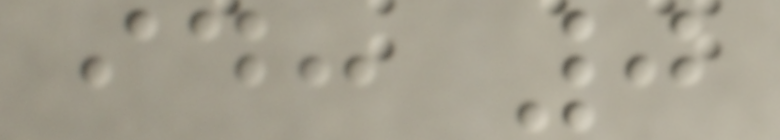id: 0
